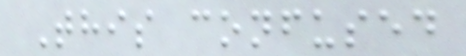This confused
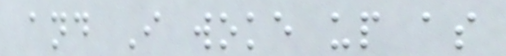and I woke up as
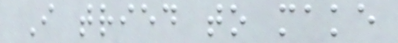I tried to make
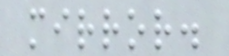mirror.
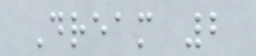Dream 2
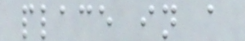place in a
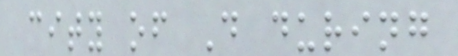city of D during
